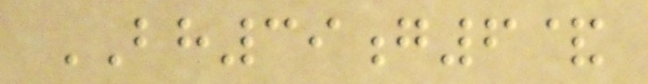BH39g6&
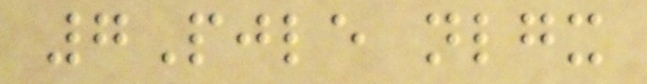7Pjle nlgx
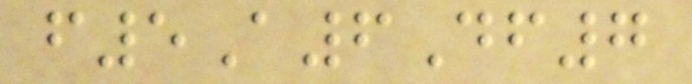f5A6Df7
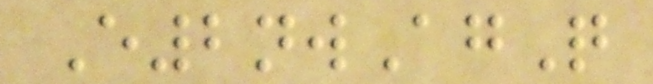E2nwAgQ
